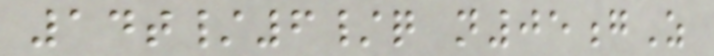14t/6/q n05gZ
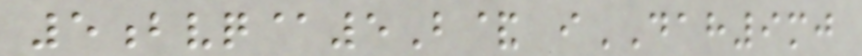5bvq@5B& iDAH9mj
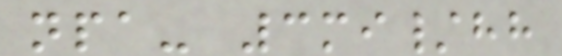npa- 3mi/hh
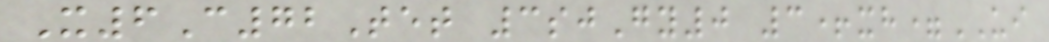X6C72Tet 3sjGy0 3+xh=UI
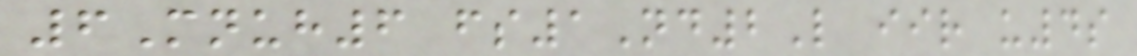6Mnuh6 fs1Nd2L iir u4s
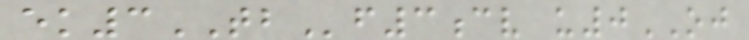ek3TBf3cv u0OJ
